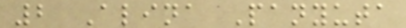2 Alina Panyuta
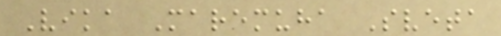Vika Maremuha Sveta
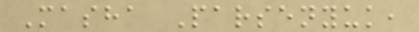Masha Parsenyuk,
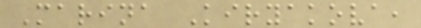Marina Kiryakova,
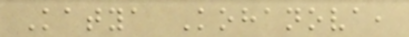Katya Kohanova,
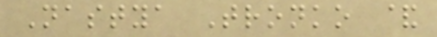Nastya Tronko &
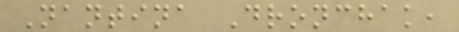Nantina Dronchak,
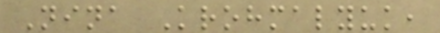Nina Krohmalyuk,
